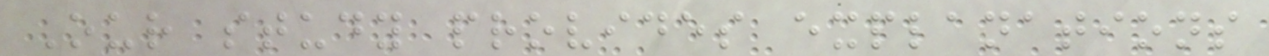Our study provides explanations
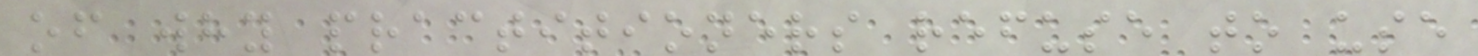of why practitioners refuse to use
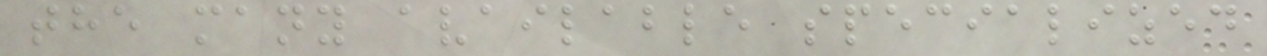the many available specialized
